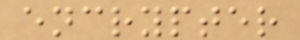encrypter
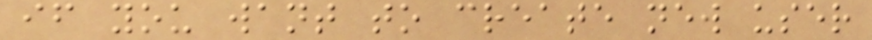if you want to create new user
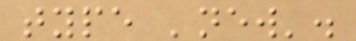type 'new'.
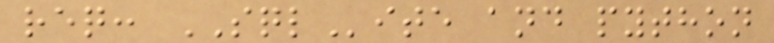req: SQLite and python
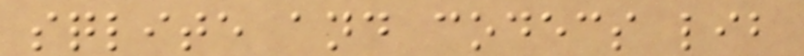sqlite and codecs lib
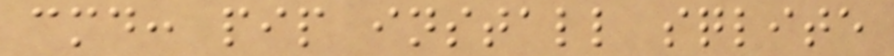cmd: pip install sqlite
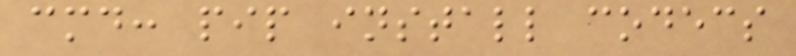cmd: pip install codecs
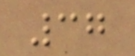37
